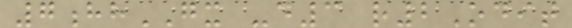7hhGX -d3 r2Odit
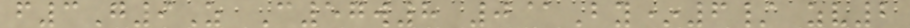f3G9Z C57w8 0@By*6/ zv2
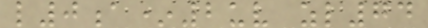l0a*2uv zl74
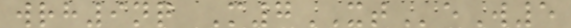wrh9nq M7XTeW5
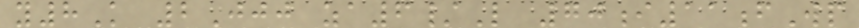y8K 2Jjj za6/L 70i11fWp
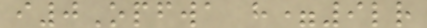i0Opfwa h=9lr
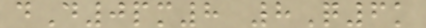dD0pm8 8Q6k
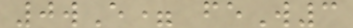0wE= feW3
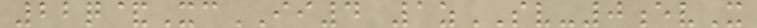22q&XcII4 1zSV-0evX
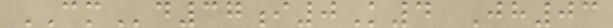CMd37i0K4 Jh03
